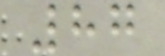87
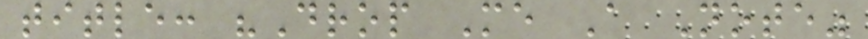title: "Drop Me A Note"
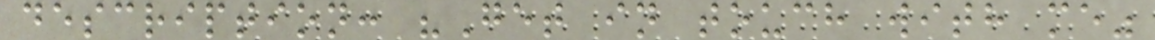description: "Get in touch with me"
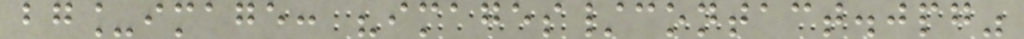bg_image: "images/contact.jpg"
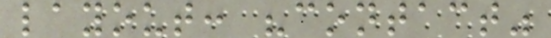layout: "contact"
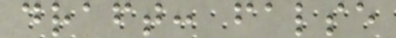draft: false
